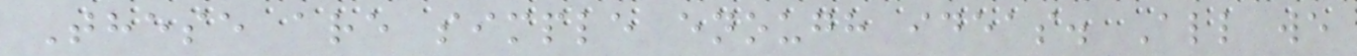These are simple enough ideas. All we
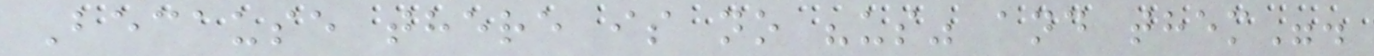Because there is no "us" and them".
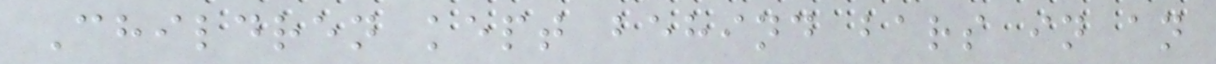Children kept behind bars in an
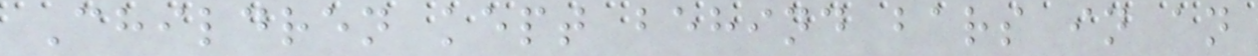Children kept behind bars in an
